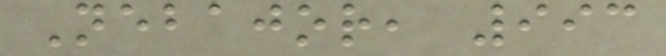Nebajor, 993
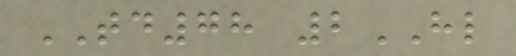TD78 2HL
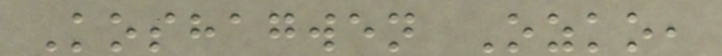Koshagwen Ozko,
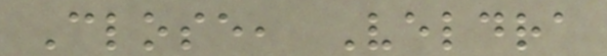Close, Veldra
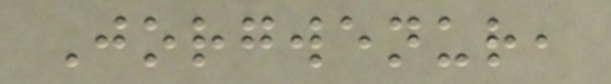Jorgwenur,
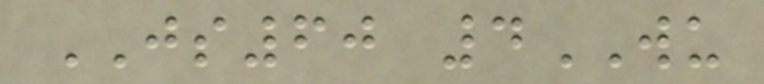JS60 4WU
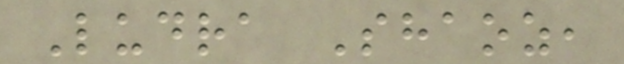Ludra Shaoz,
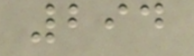294
